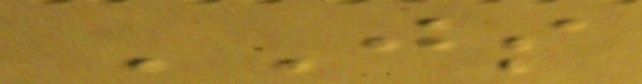JS
